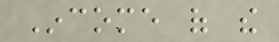Income of the
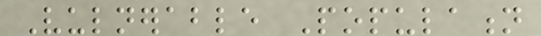Vulnerable Population
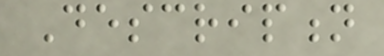Description
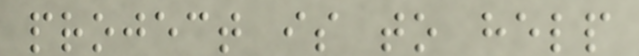project is to help
